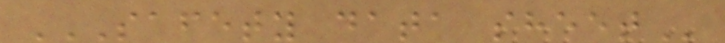SAFETY DATA SHEET
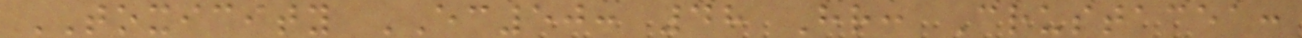TOXICITY EC50: 48 Hr: Crustacea:
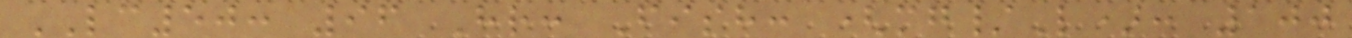LC50: 96 Hr: Fish: (mg/L): 100
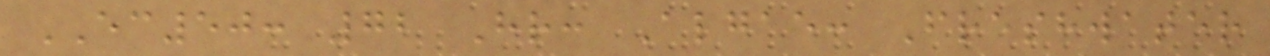EC50: 72 Hr: Algae: Freshwater
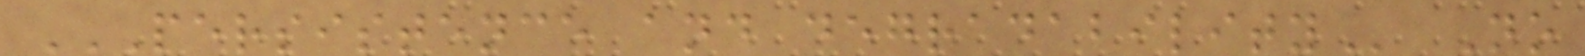PERSISTENCE AND DEGRADABILITY No
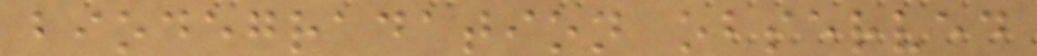biodegradation observed
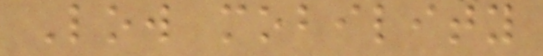Low mobility
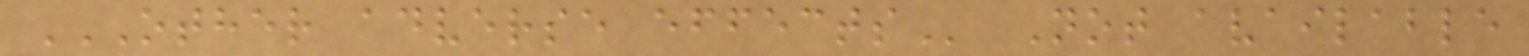OTHER ADVERSE EFFECTS Not available
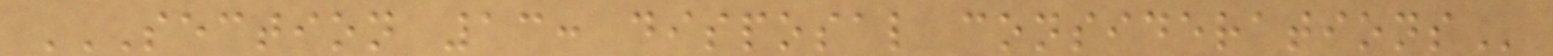SECTION 13: DISPOSAL CONSIDERATIONS
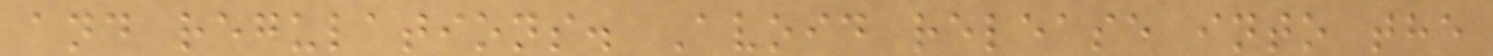and regulations. Avoid release into the
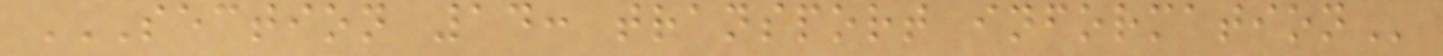SECTION 14: TRANSPORT INFORMATION
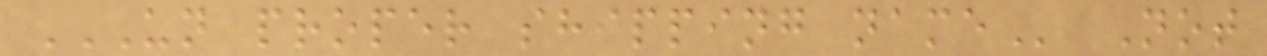UN PROPER SHIPPING NAME Not
